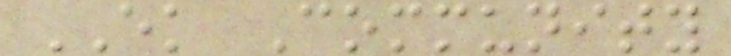EK Community
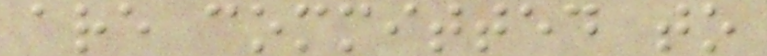are committed to
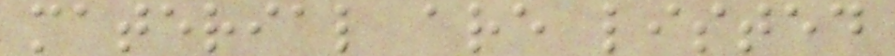material are listed
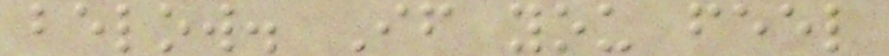below. If you feel
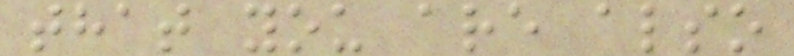that you are also
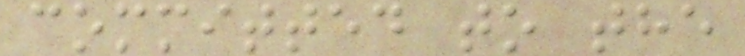committed to the
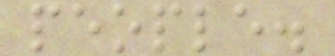people.
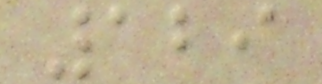129
